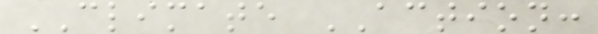CLIMATE ACTION:
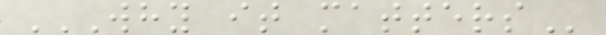WHY IT MATTERS
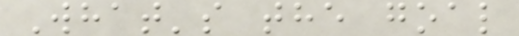What's the goal
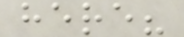here?
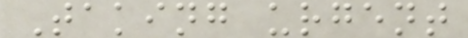Taking urgent
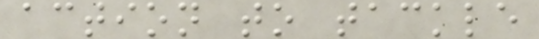action to tackle
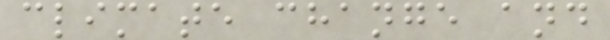climate change and
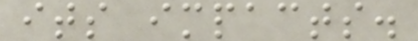its impacts.
